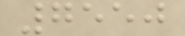7550
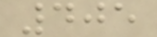405
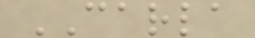CARLA
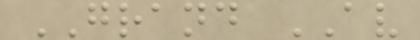GRAND AV
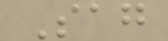Sag
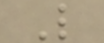L
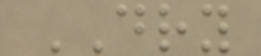DRY
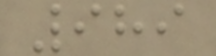989
